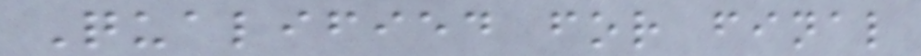Qualified for final
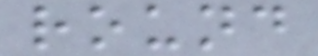round
